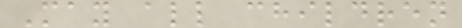May all children
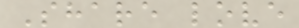Share love
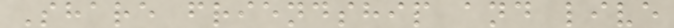Share friendship and live
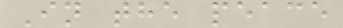In the peace
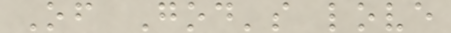Of God's love
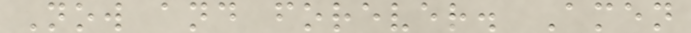Now and forever. Amen
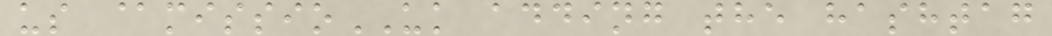us @missioUK adding the hashtag
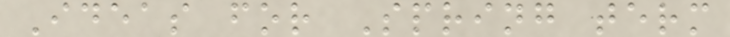Ideas for Spring term
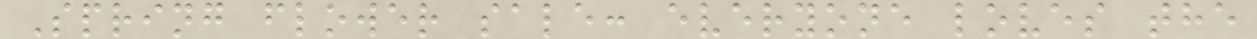Spring flower sale: everyone loves the
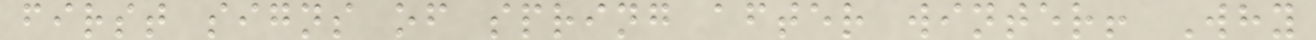first signs of spring after winter! Why
